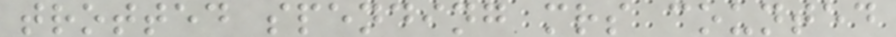trotted spending mrs counted
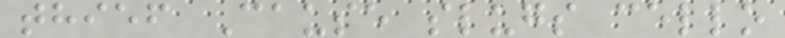thief Cause slugs cello
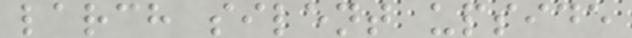larch silent upside
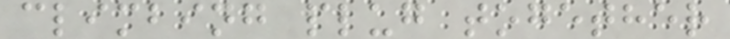climbing plug together
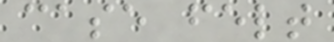case felt
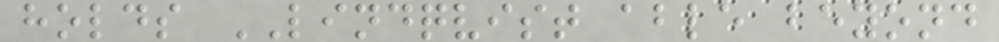holds LINDQVIST able beyond
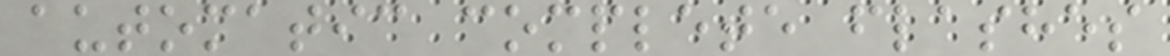automatic complete flashes
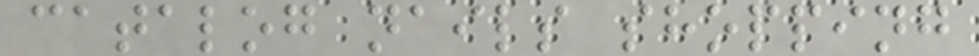catalog nails shopping
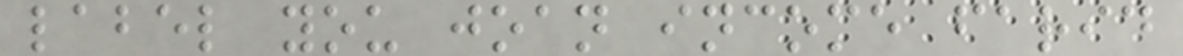label you joan income farid
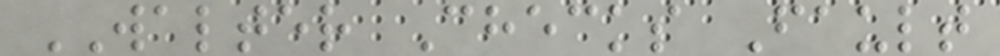WALTER Checks Fault
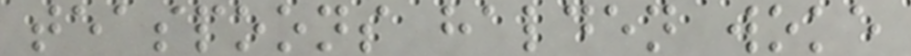teaspoons halden woke
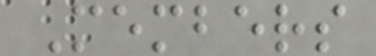Members
